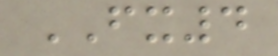FX4
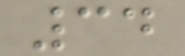34
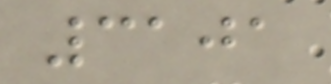3101
